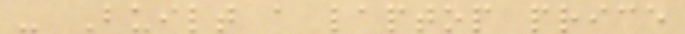- Built a laptop price
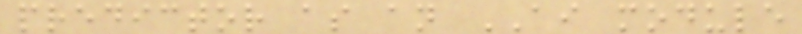predictor as an AI module
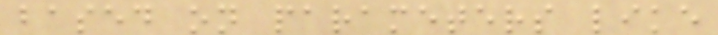based on parameters like
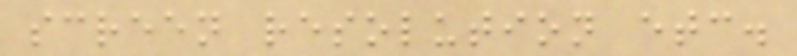screen resolution etc.
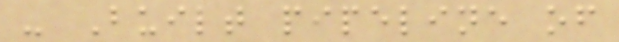- Built pipeline of
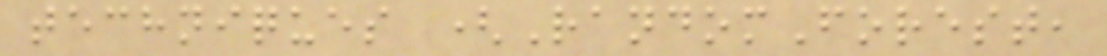techniques (RandomForest,
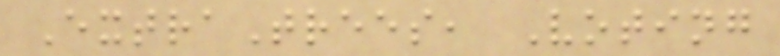ExtraTrees, Voting
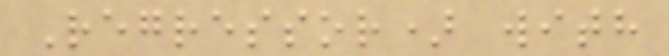Regressor) with
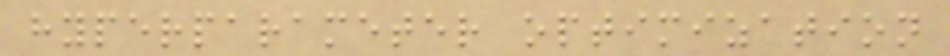hyperparameter optimization
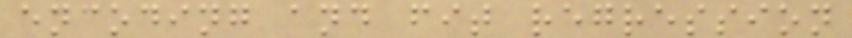encoding and fit regression
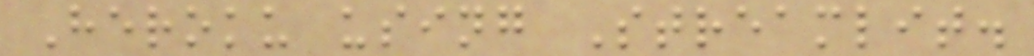Heroku using Streamlit.
